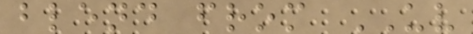blend from UV
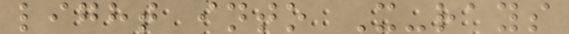light into X-rays
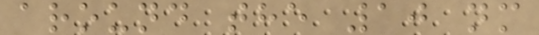around the 10 nm
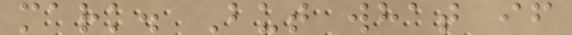mark. But what if
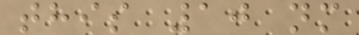this 10 nm
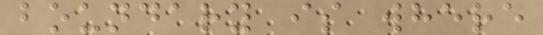boundary is where
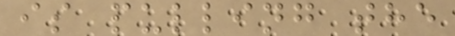is pulling the
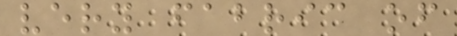very fabric of
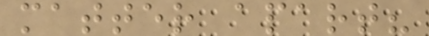matter apart?
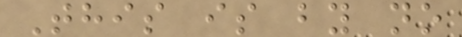This is by no
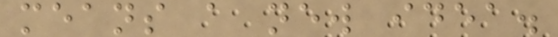means a new idea.
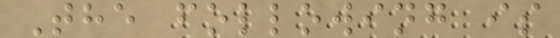The following is
